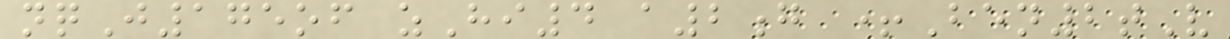nqJ175of zHi4 a2g +Ben2tV
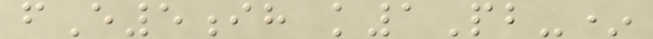fE5ih k1Pb-*
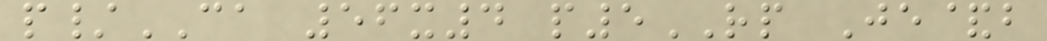p/CA 56x4 p5RP Je&b
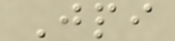Jpi
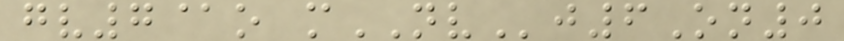gv7@o mNVj6On0
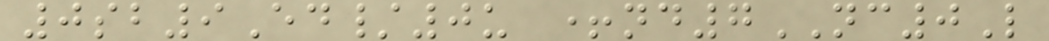0sb9Ed/0u +nd7NC0L
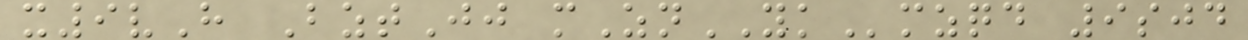x9vH BztJj mZnYKmzqd 9sjd
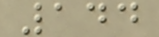144
